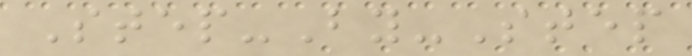Step-By-Step
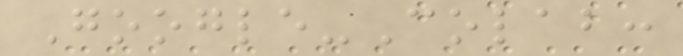Google-Colab:
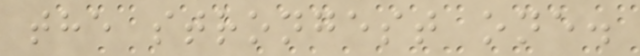the strongest one.
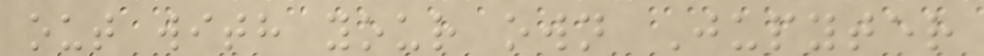out with your own Jupyter
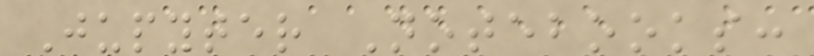Jupyter Notebooks:
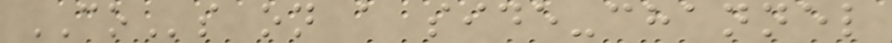COs on a side-channel
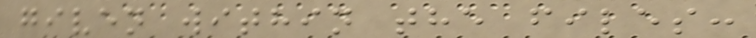given within the files:
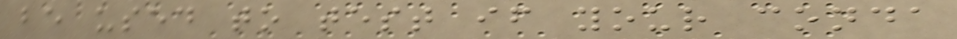be used to test if your conda
